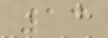13
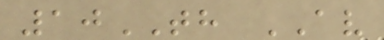10TH AV
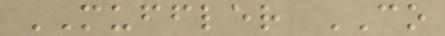MUFFLER CO
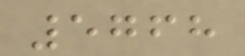5768
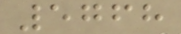5768
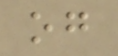og
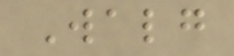Walg
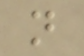n
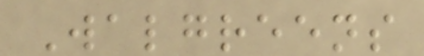Walgreens
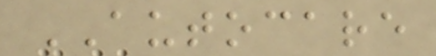AUTOCARE
